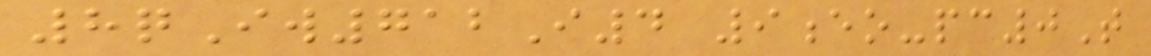8qIw712I4 9eo-pc0T
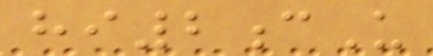hi2cU
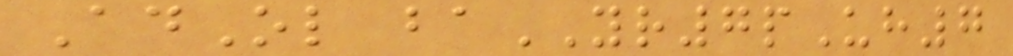AdOl baYR7pUh7
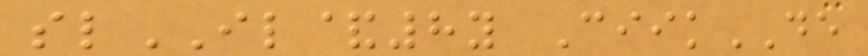slIL&8y CiikDE
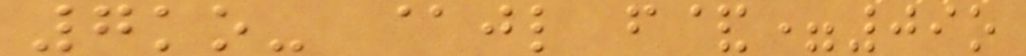7ko- @jl f&=09o
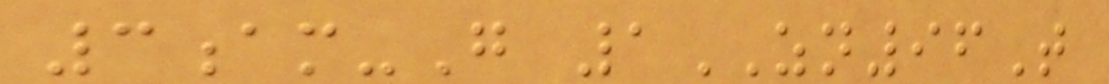3am-G 1ZN96T
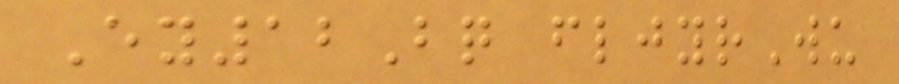Ey12Bq fljyrWu
